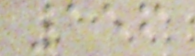156
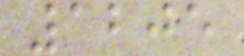1205
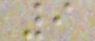9
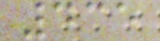435
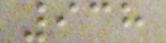938
